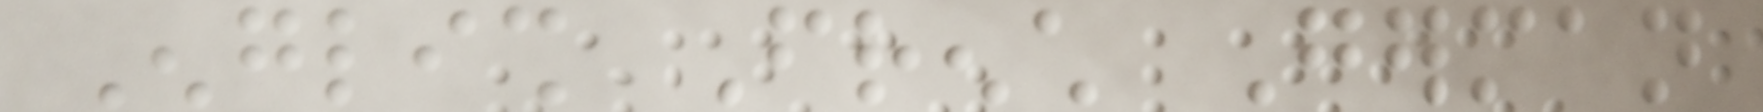English French German
